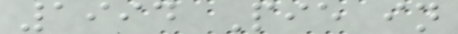1994 Pie in
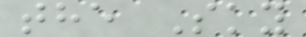the Sky
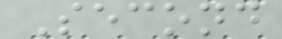Second
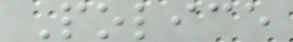Police
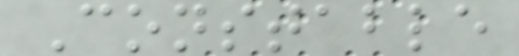Constable
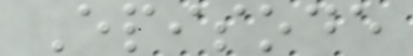Episode
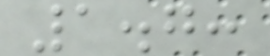1.7:
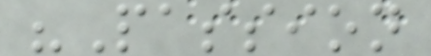"Passion
